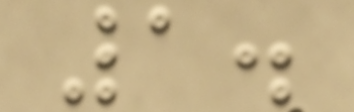1.
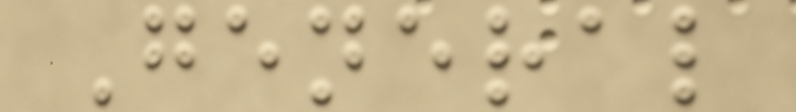General
